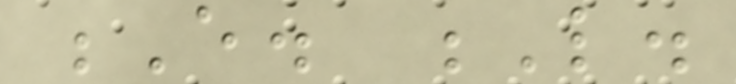E. L.
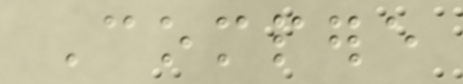Compere
